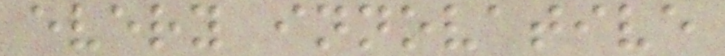every innovative
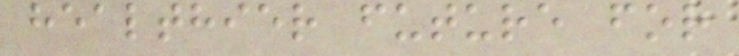healthier future for
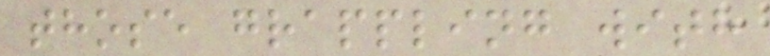those grappling with
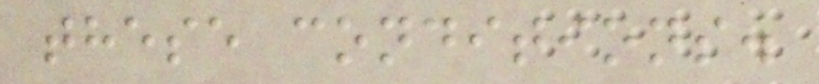these conditions.
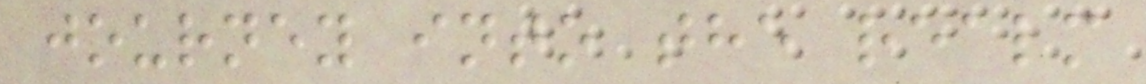journey into the realm
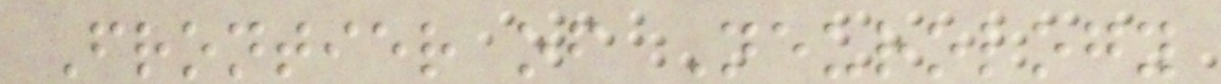Frontier of Neurology
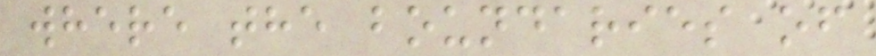where the boundaries of
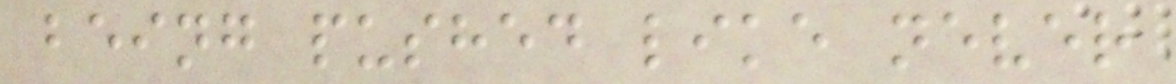being pushed like never
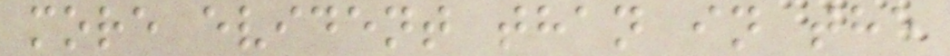more evident than in the
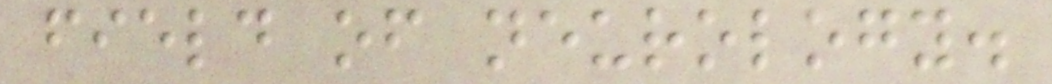field of neurology.
